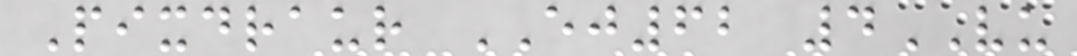Pixdraur EJ62 4VU
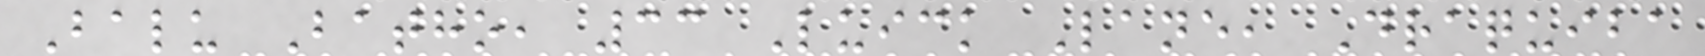Balu Batho, 33 Luick Lane, Draquiba
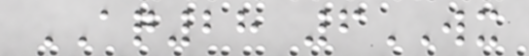AQ28 6WX
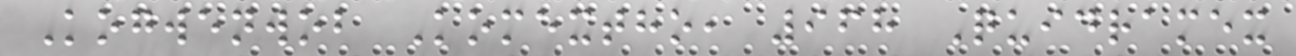Kogwenwob Komextho, 968 Quidramex
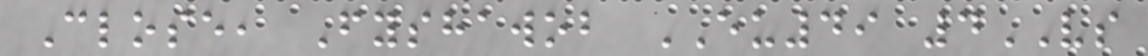Close, Fyshawob EU49 4VS
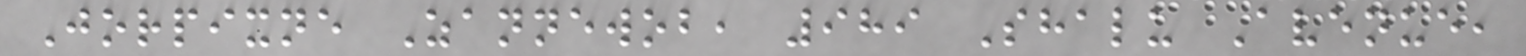Jorpixne Zannewob, 989 Shalu Avenue,
